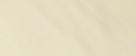en
